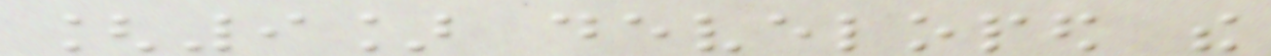[9] developed the
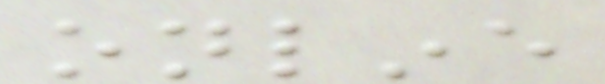online
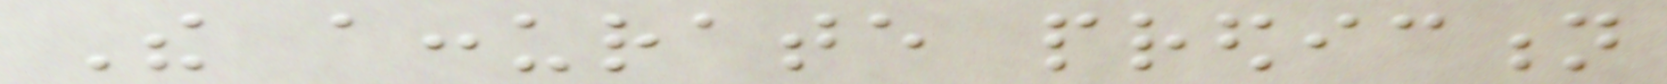The accurate prediction
